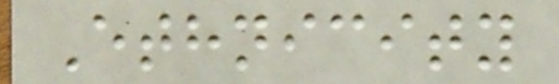Ethnicity
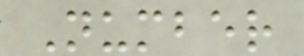Number
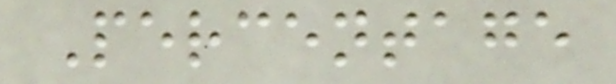Percentage
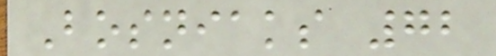Bosniaks 72
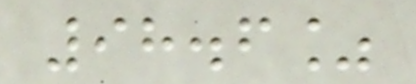98.6%
